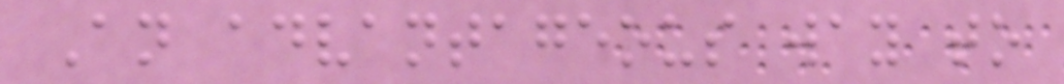An advantageous way to
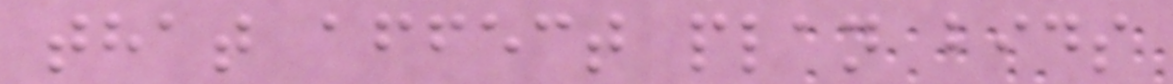that affect plan bids
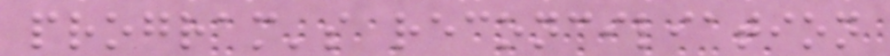program's reconciliation
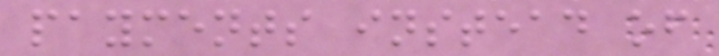payments instead of
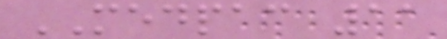MEDPAC 11
